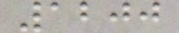1200
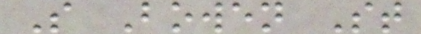S Bowen St
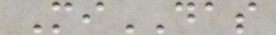MiDAS
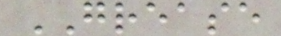GREASE
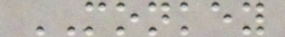MONKEY
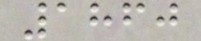1860
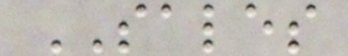SALES
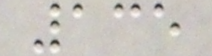135
